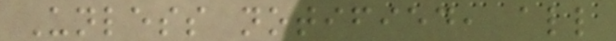Unless notified, all
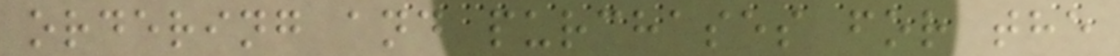ordering and purchases for the
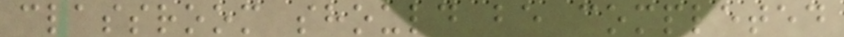classroom should be completed
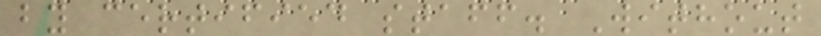by certified staff. Without
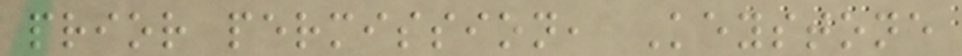prior permission, Keystone
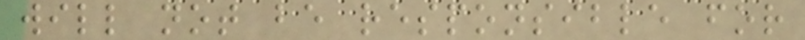will not be responsible for
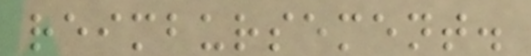reimbursement.
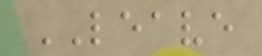LEAVE
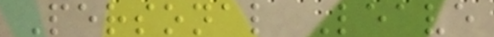Personal Leave
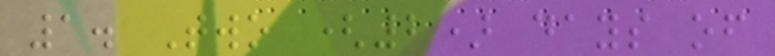1. Two (2) days of
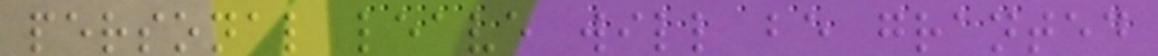personal leave will be granted
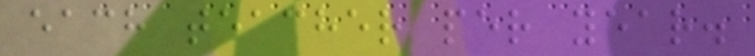each teacher per year.
